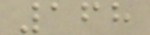168
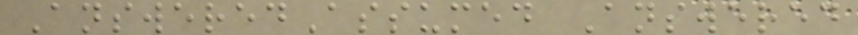AnsweredAssumed Answered
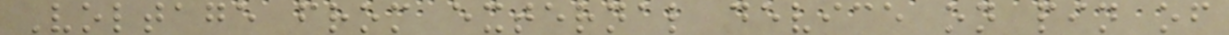Voltage from external device on pin of
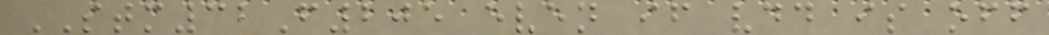STM32F205 even if vdd is off
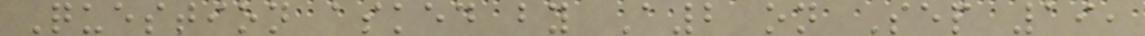Question asked by A2 on Sep 19,
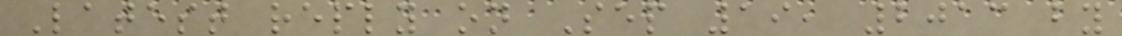Latest reply on Sep 19, 2013 by
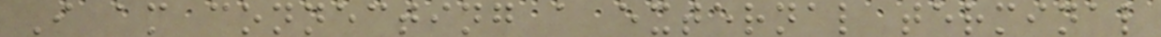I am connecting a external terminal
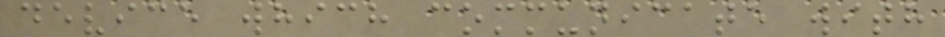device which communicate with
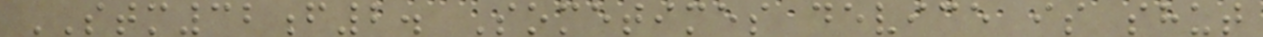STM32f2. Sometimes device is shut
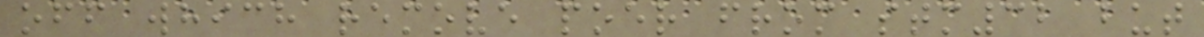off which remove poer from stm32 but
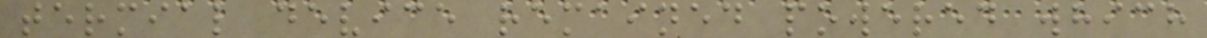termial device remained powered which
